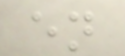en
